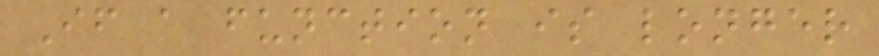If a function is longer
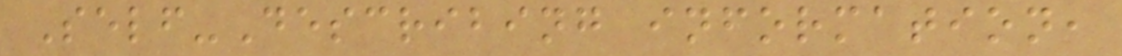Self-Describing information,
